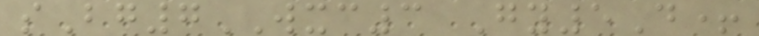sBg7WXC3 Gy5D+
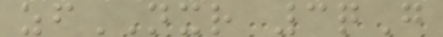zfNXR 3qG
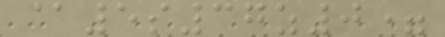@5s37z0=
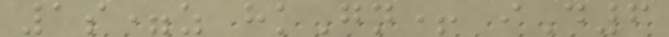1s=z hkGn+ iD6
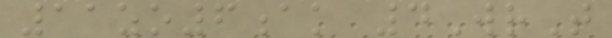11zo6ak 4WrT
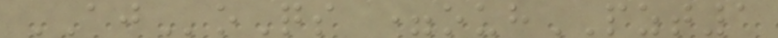AJoQs =ouhPZT1
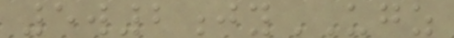5w2jyUGZ
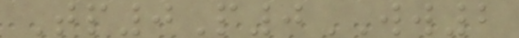Tp0P0WW2
